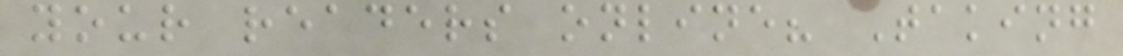your readers online? Taking
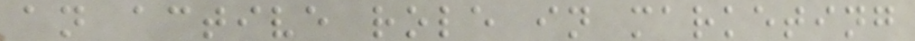an active role in marketing
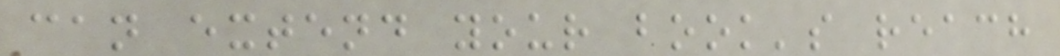can extend your book's reach
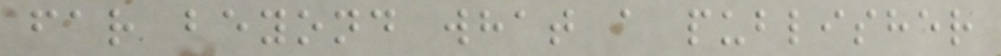far beyond what a publisher
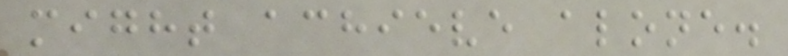might achieve alone.
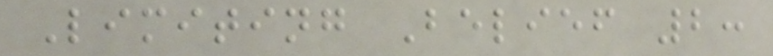Limiting Belief 2:
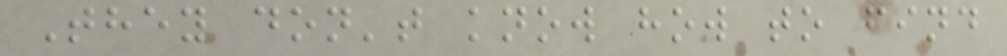They don't know how to find
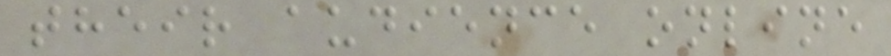their audience online
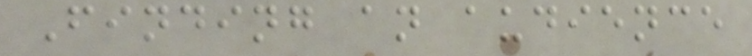Finding an audience
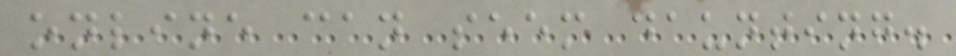online can seem daunting.
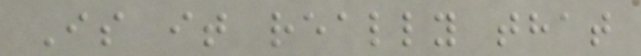Is it really that
